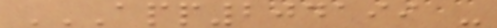APP204199 -
